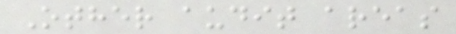Other audit areas
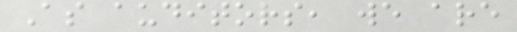As auditors, we are
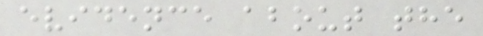evidence about the
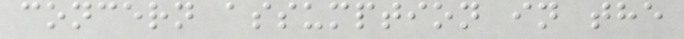concern assumption in the
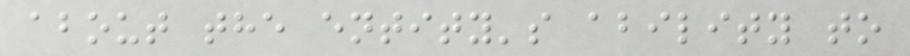about the entity's ability to
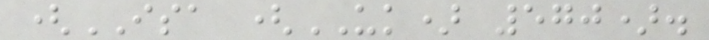(ISA (UK) 570).
